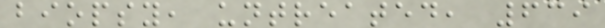biopsy, untreated, 639
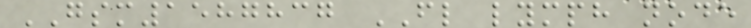GSM1587837 FL lymph node
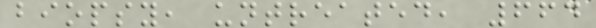biopsy, untreated, 664
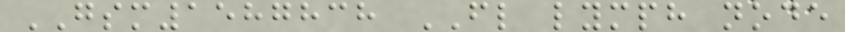GSM1587838 FL lymph node
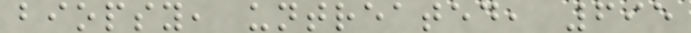biopsy, untreated, 695
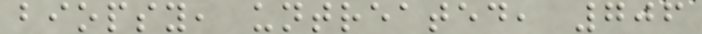biopsy, untreated, 706
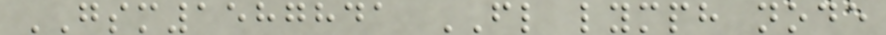GSM1587841 FL lymph node
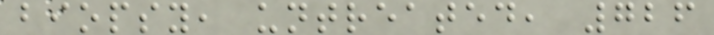biopsy, untreated, 726
